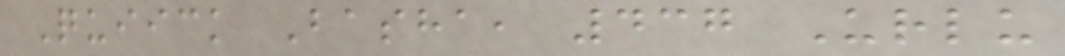Quiick Basha, 437 Urlu
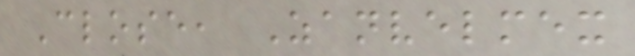Close, Zanvelmex
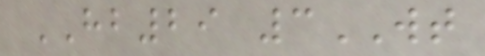HB29 3WT
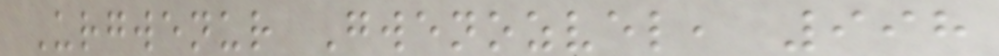Urgwenur Gwenozvel, 998
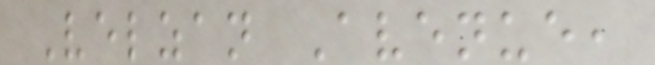Velzan Avenue,
